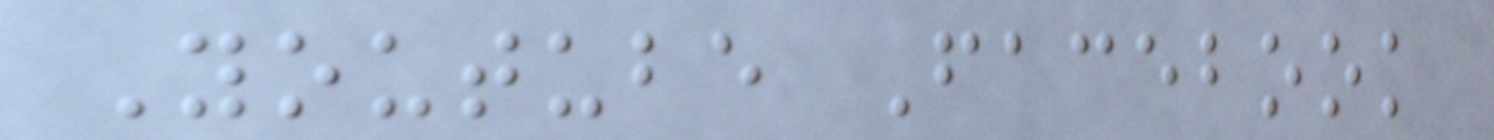Youtube Facebook
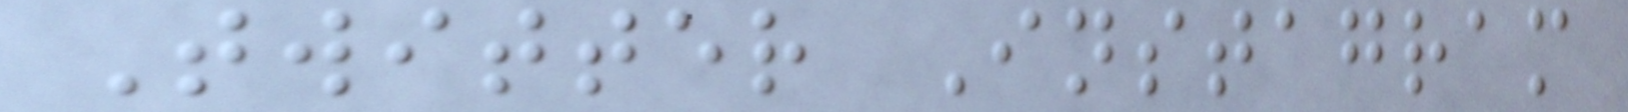Twitter Instagram
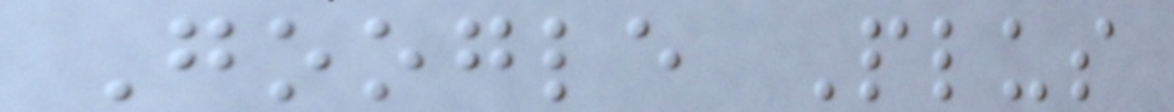Google Plus
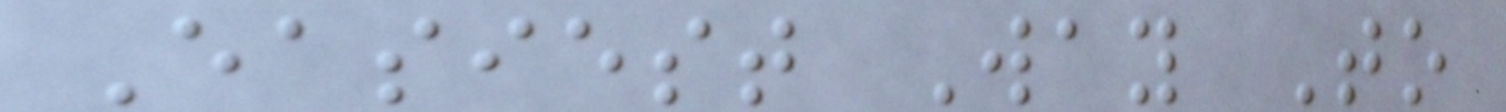Easiest Way To
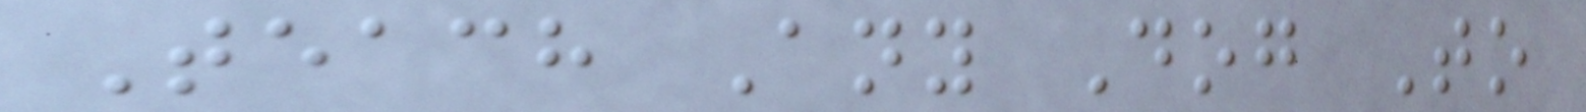Teach Any Dog To
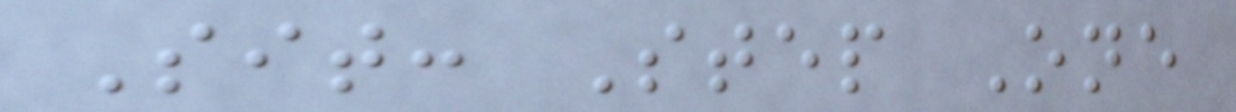Sit: Step One
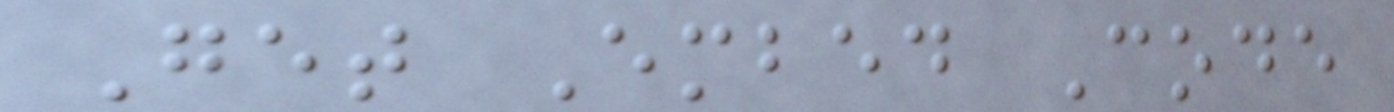Get Embed Code
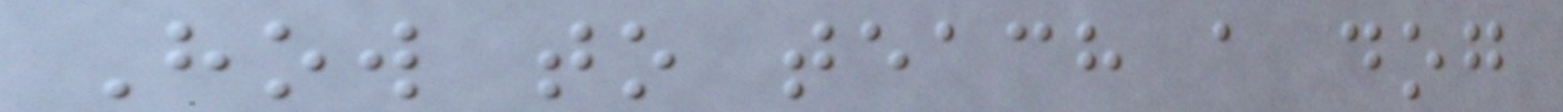How to teach a dog
